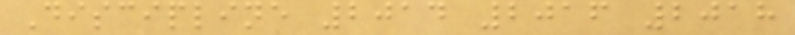Discipline 2014 2016 2018
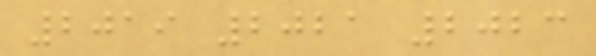2019 2021 2023
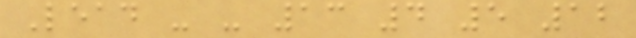Lead - - 13 4 5 12
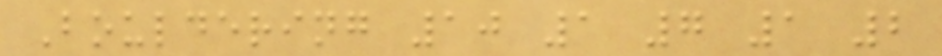Bouldering 10 1 7 1 2
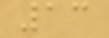13
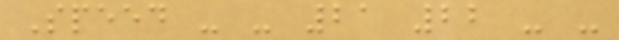Speed - - 21 22 - -
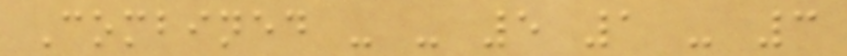Combined - - 5 1 - 3
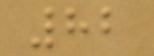82
